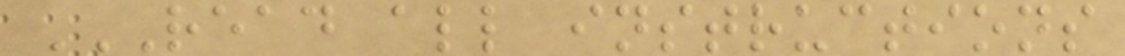READ ALL INSTRUCTIONS
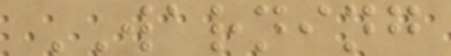WARNING
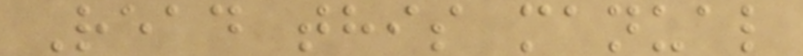Read this manual
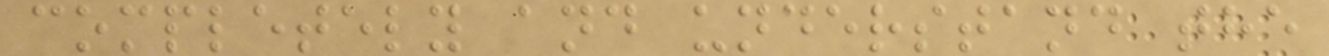completely and understand the
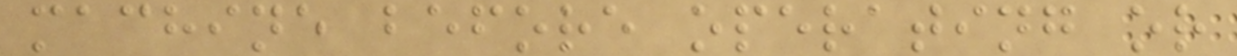machine before operating or
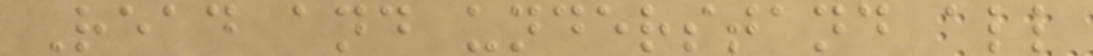Read and understand all
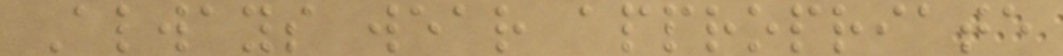Always wear appropriate
